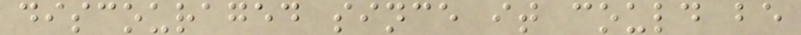discouraged since it could be
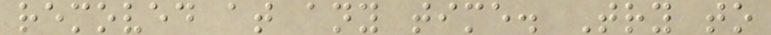removed at any time. Try to
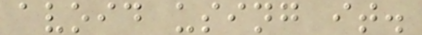avoid using it.
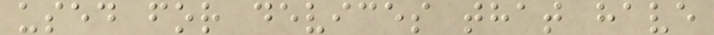used for devices that have
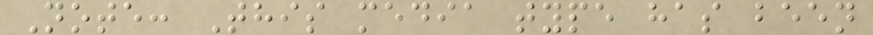Note: This media type has been
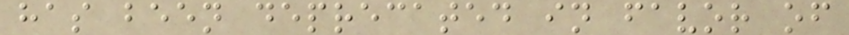has been deprecated in favor of
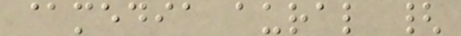@media aural {
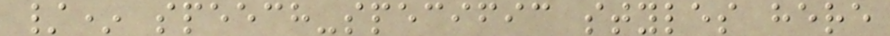/* speech-specific styles here
